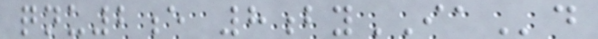qnu2e 8byIAd
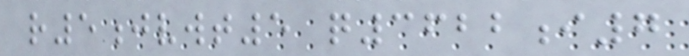r5jvwt5 q3622i7
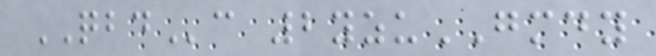QBDc 2yzuGMDY
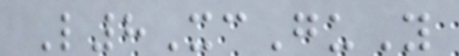L8XcGuY
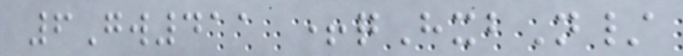6Gw411 +qHxbN/
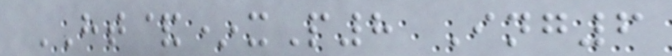HT&*xP8 Ing6
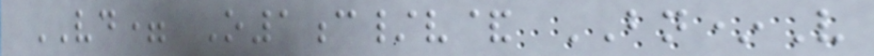VD= O1c/v& BN*V
